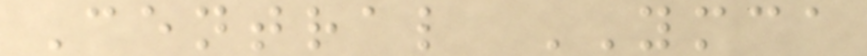Central YMCA
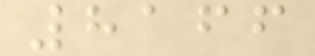8166
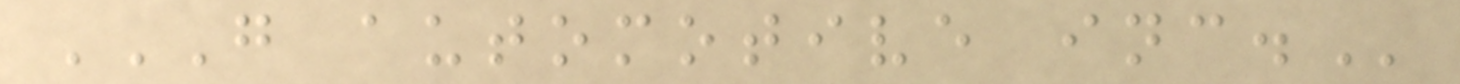G AUTOMOTIVE INC.
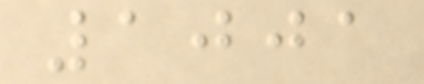1001
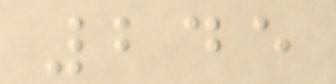245
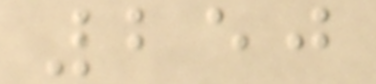250
